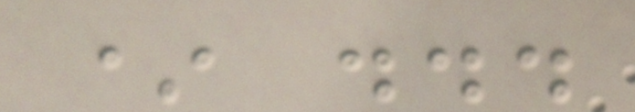* ...
